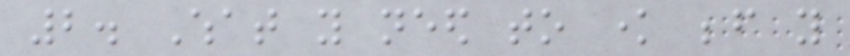2. What you need to know before you
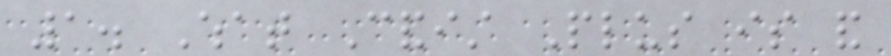1. What Candist Plus is and
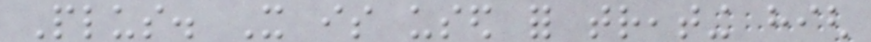Plus. It is used for treating high
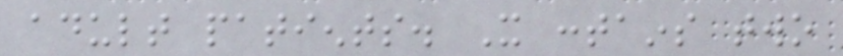adult patients. It contains two
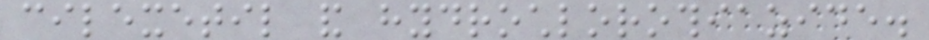cilexetil and hydrochlorothiazide.
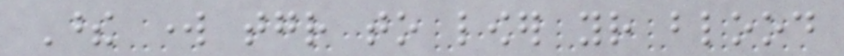These work together to lower your blood
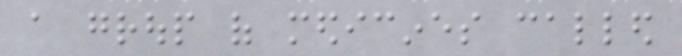a group of medicines called
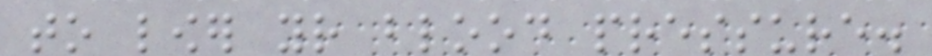to lower your blood pressure.
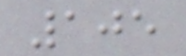105
